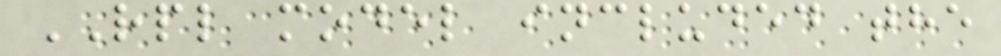RPL model included the
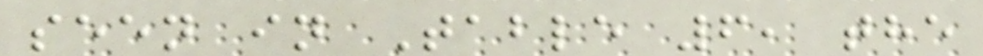seen in Table 6, the
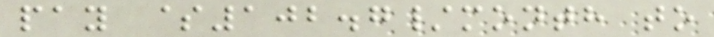pay $102.7/month to
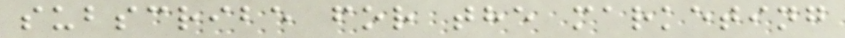subscribe for the marketing
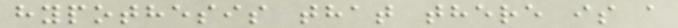hypothesis that there is a
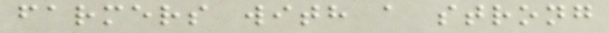farmers with a strong
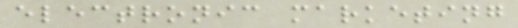electronic marketing
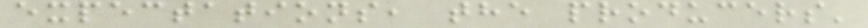expectations, the producers'
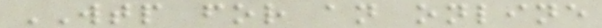WTP for an online
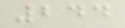244
